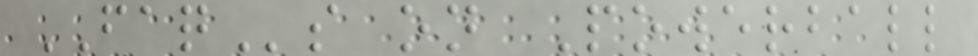FAQs on Powerball
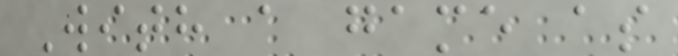With a game as
